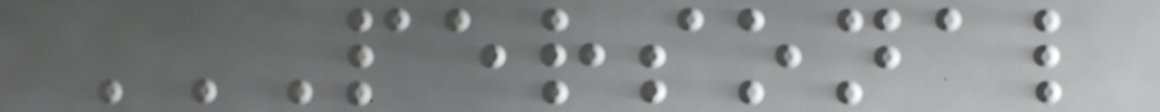PERSONAL
